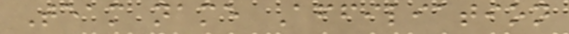Team name Affiliation
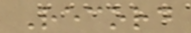Record
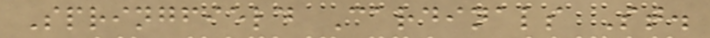Springfield Cardinals St.
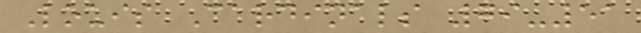Louis Cardinals 79-51
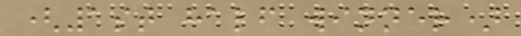(1st half winner)
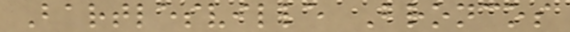Bartlesville Broncos
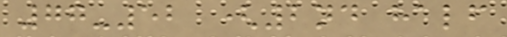77-52 (2nd half
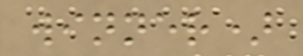winner)
